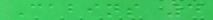Cabins 4
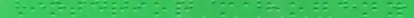Interior mahogany
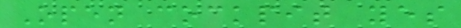Open cockpit yes
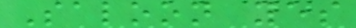Saloon yes
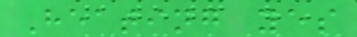Heating yes
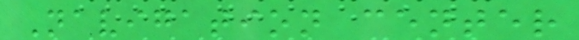Navigation center
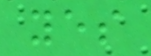yes
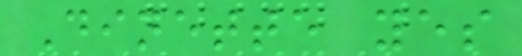Dinette yes
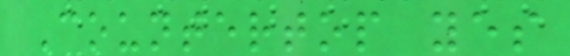Countertop yes
